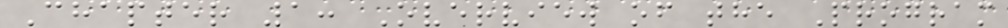Chapter 1: Overview of the Program
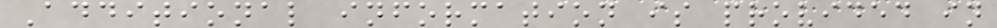Additional information is provided in
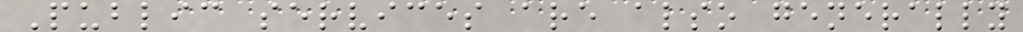Public services are also generally
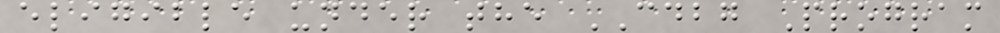eligible under the CDBG Program
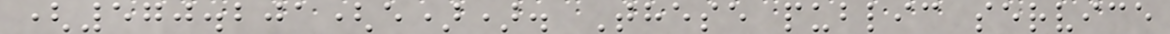(570.201(e)). These public service
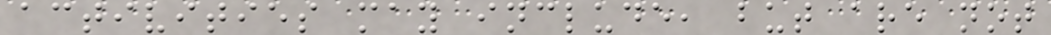activities may include, but are not
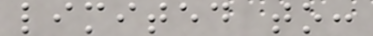limited to:
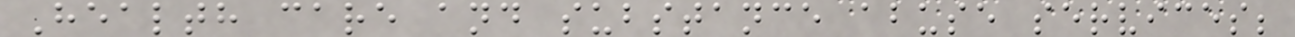Health care and substance abuse services;
